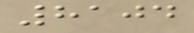8104
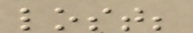lost;
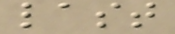last
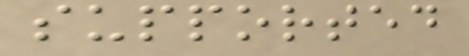supported
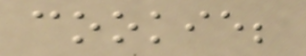cookie;
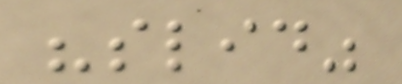"slid"
